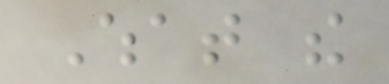What the
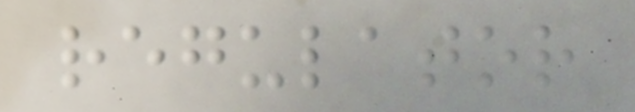regulator
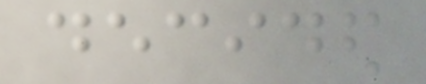decided
